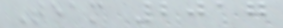Team 2017
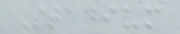Stadium
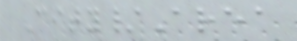City/Area
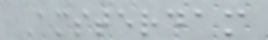Amsterdam
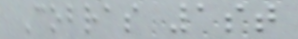Cobras 1st
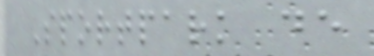Sportpark de
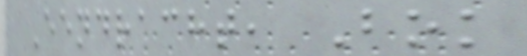Eendracht, Bok
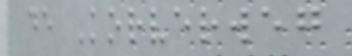de Korverweg
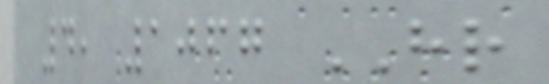4, 1067 HR
